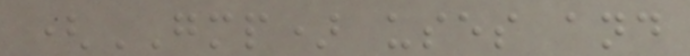(GMP) uses and
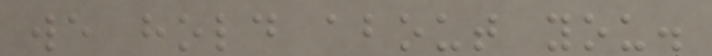we hold about you.
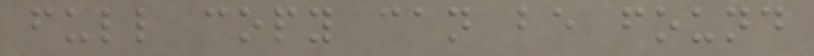full copy can be found
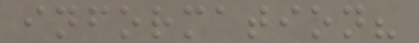information?
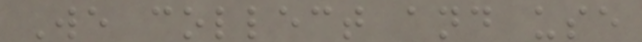We collect and use
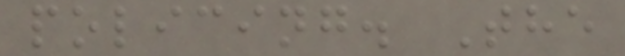policing. The
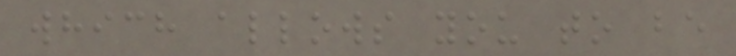which allows you to be
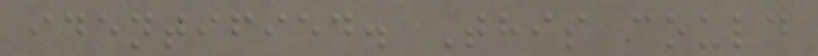identified. This could
